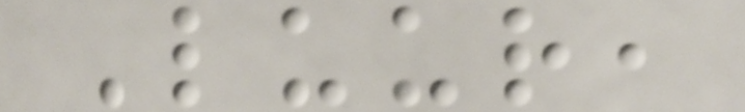Luur,
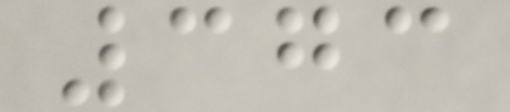373
